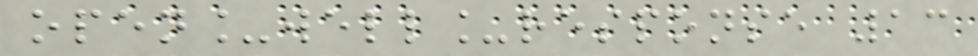open_well_response 13
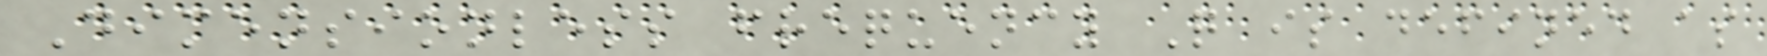Dimensionless frequency Q is defined as
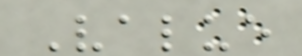Value
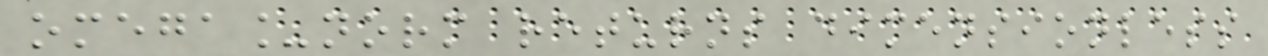omega_norm returns dimensionless
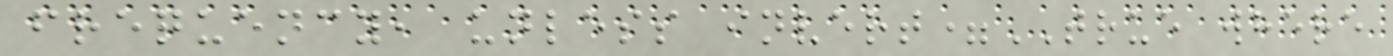frequency, unless invert=TRUE where
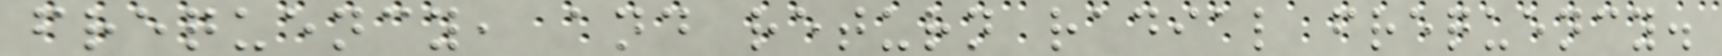frequency, and return radial frequency.
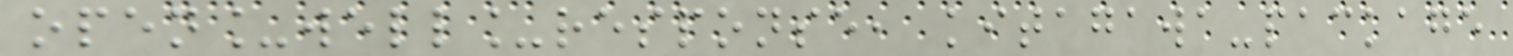open_well_response, kitagawa-package
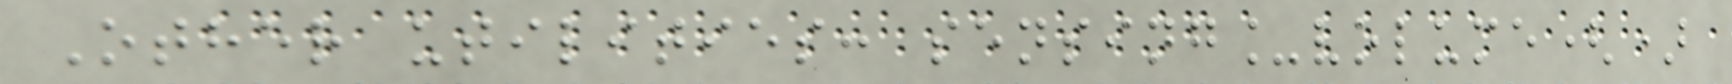Other utilities: sensing_volume()
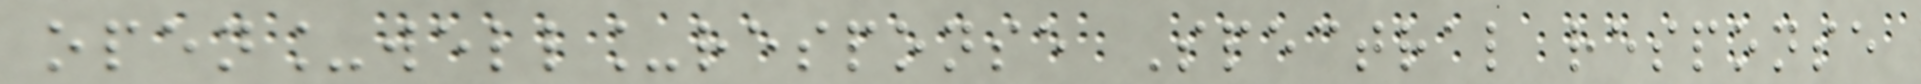open_well_response Spectral response
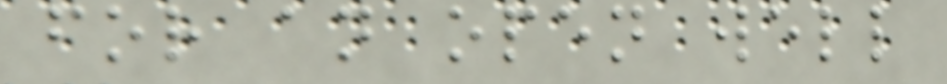for an open well
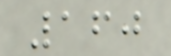160
